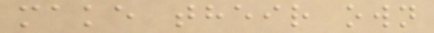make their own
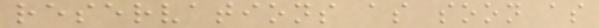reservations as soon as
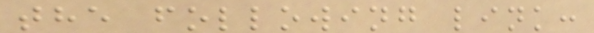the following link:
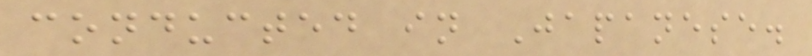conducted in Japanese.
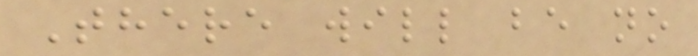There will be no
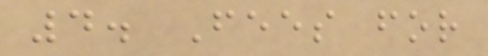4. Fees for
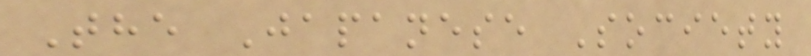The Japanese Society
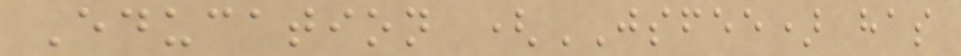Education (JSFEE) has
